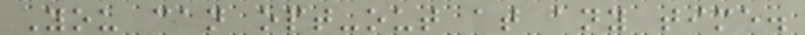You can opt-out at any time.
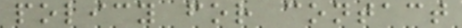policy for contact
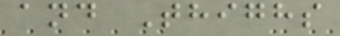and Thighs
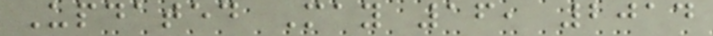Updated May 16, 2014
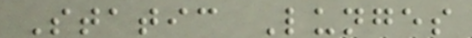Static Lunges
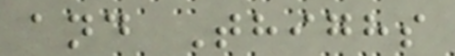and Thighs
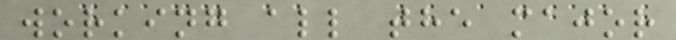working all the major
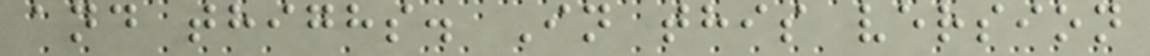and thighs. In this version
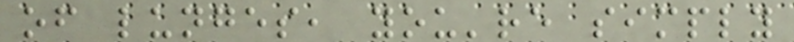of lunges, you're simply
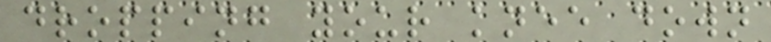dropping your knee down
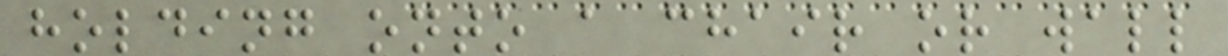holding onto a chair or wall
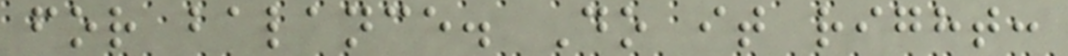for balance. Do it right:
